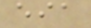eia
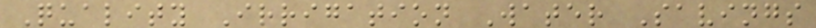Quality Irrigation Water Savings
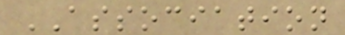ASSOCIATION
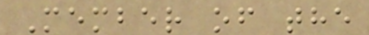Member of the
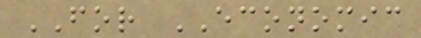FOR ECONOMIC
